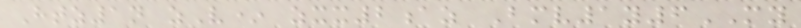Htz1n zV* zxx2az Bmv1y6MY
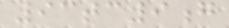93tc9g
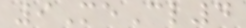9MeCl4
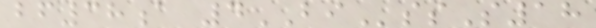bf38a 4BIssS18
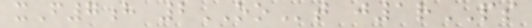xF7h 2OOt j1rPS
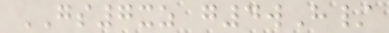GS7xz g4wH/
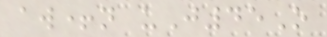aw+n uJ45O
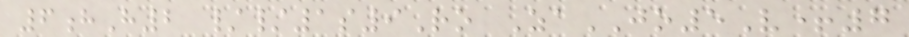6hH2 //1s9Ro ZaJO5V+7
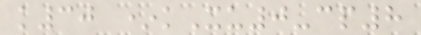k30 *kXu0-cp8
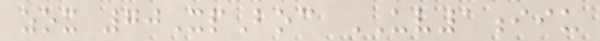zox 70XpBoc UV1iiu
